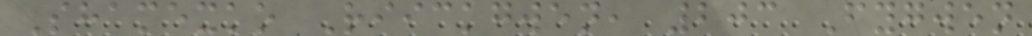Shamexko Riickgwen, 203 Fygwen
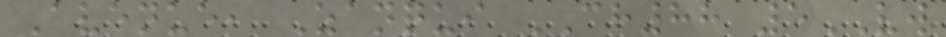Avenue, Zanqui CH88 5VW
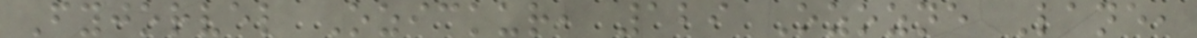Fyjorvel Ozickur, 129 Ozozne Lane,
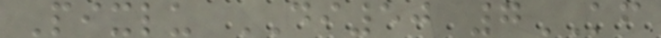Pixlu DI50 7KF
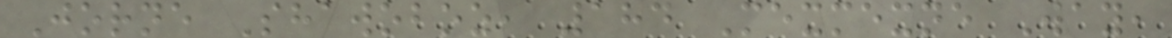Jorne Shawoboz, 184 Mexmexne Way,
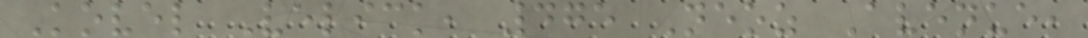Kovel Velick, 475 Neoz Avenue,
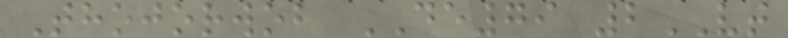Thojorwob DE79 2VT
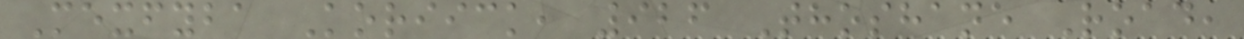Mexfyba Koriick, 926 Thoshane Road,
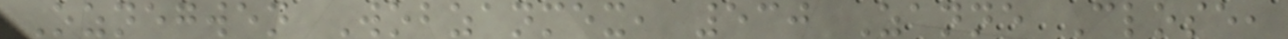Oznegwen Wobzanmex, 530 Zanne Close,
